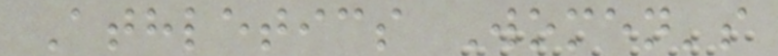Athletics Women's
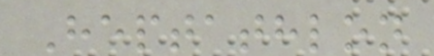Heptathlon
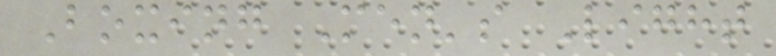Boxing Men's Light
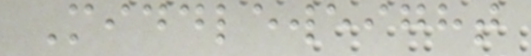Middleweight
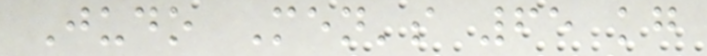Judo Men's 65 kg
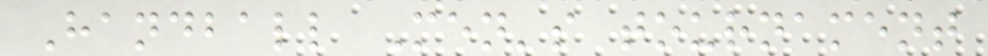Handball Men's tournament
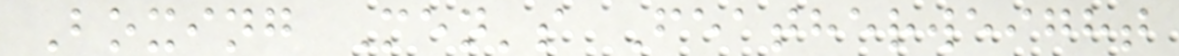Boxing Men's Featherweight
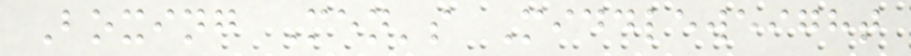Boxing Men's Middleweight
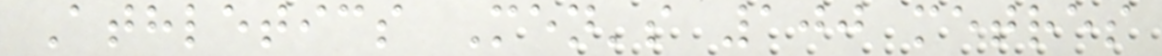Athletics Men's 100 metres
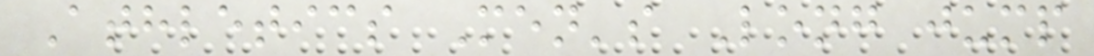Athletics Men's Long jump
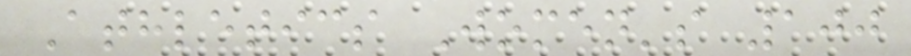Athletics Women's 100
